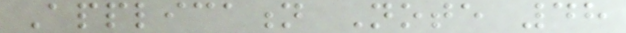Application Note 48
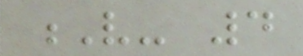V- 4
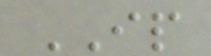IP
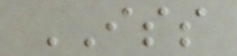ISS
